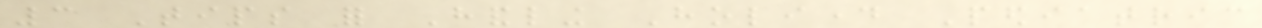3 Tips for Handling Holiday Pediatric
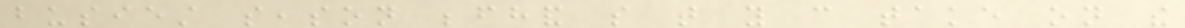busiest season beforehand so that you can take on the
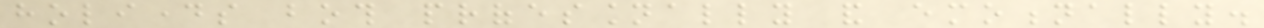holidays both professionally and emotionally.
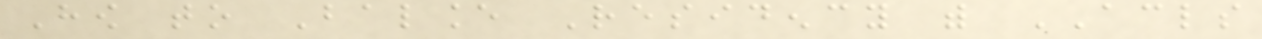How to Balance Residency with ACLS
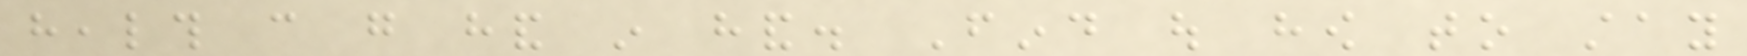health can go hand in hand. Find out how to stay
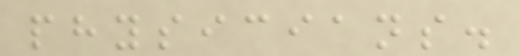physicians.
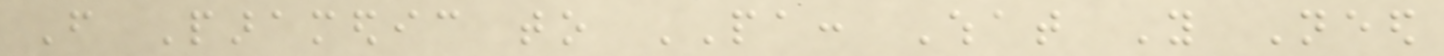From Paramedic to PA: What You Need
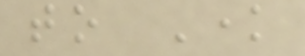to Know
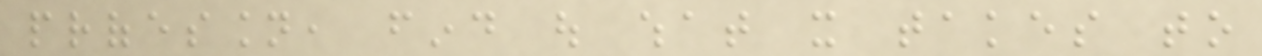profession, find out what it takes to
